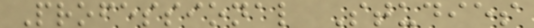Professional Studies
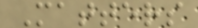Matters
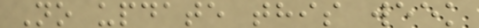No update this week
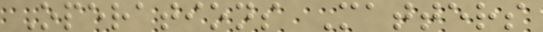Operations Matters
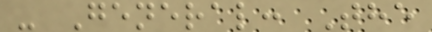- General: The
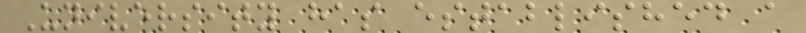University has established a
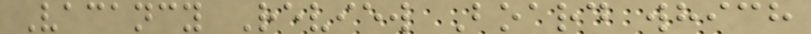Vacancy Review Board which
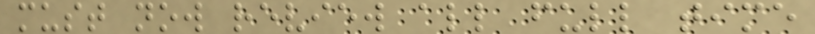must now review all full time
